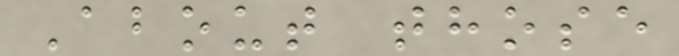About those
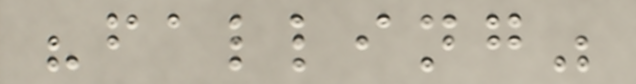"falling"
